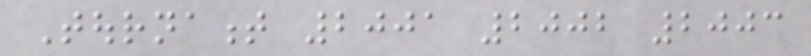Tournament 2001 2002 2003
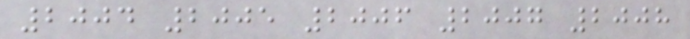2004 2005 2006 2007 2008
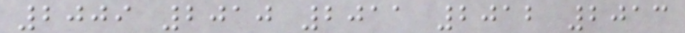2009 2010 2011 2012 2013
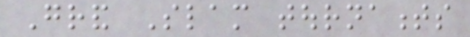Grand Slam tournaments
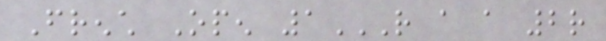French Open 1R A A 2R
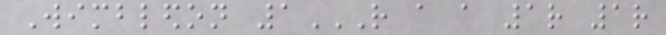Wimbledon 1R A A 1R 1R
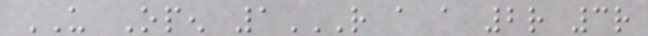US Open 1R A A 2R 3R
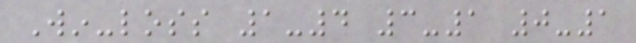Win-loss 1-4 3-1 0-1
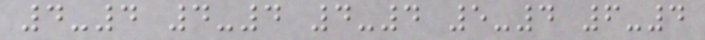4-4 4-4 4-4 5-4 6-4
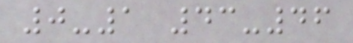0-1 43-46
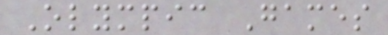Olympic Games
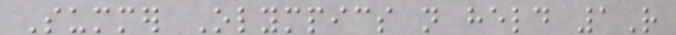Summer Olympics not held 1R
